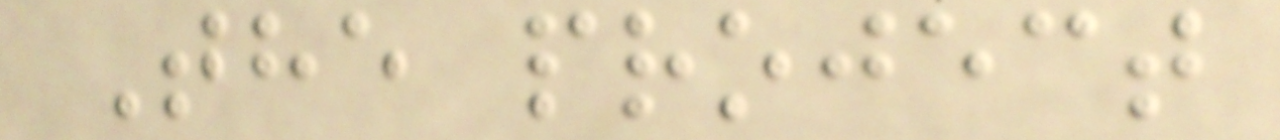The project
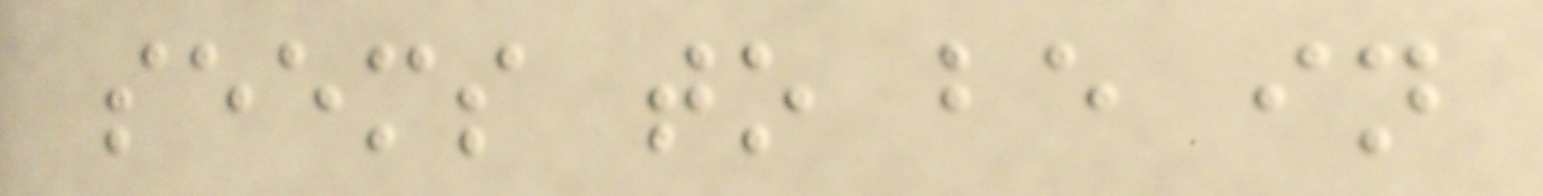seems to be in
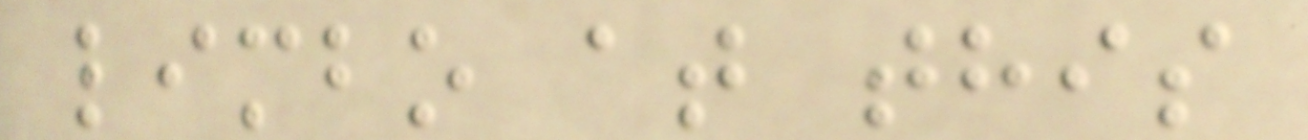limbo at this
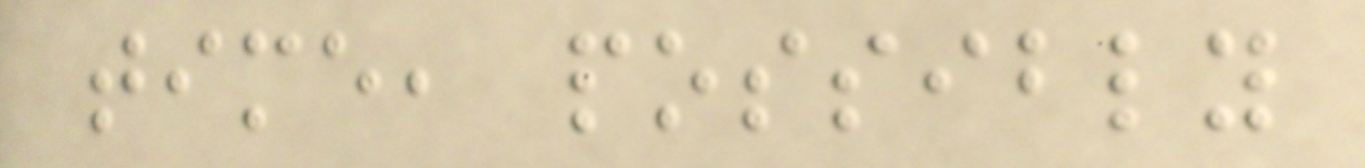time, possibly
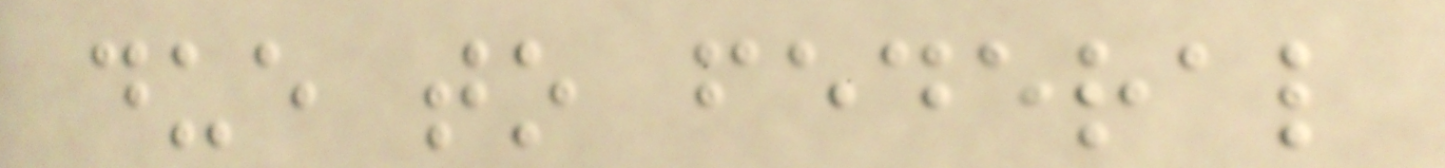due to federal
